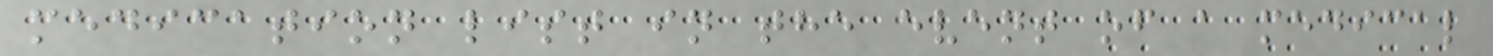medication list in the event of a medical
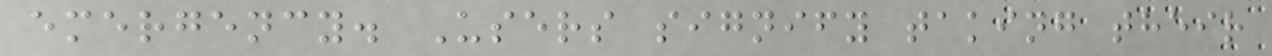emergency. Users signify taking their
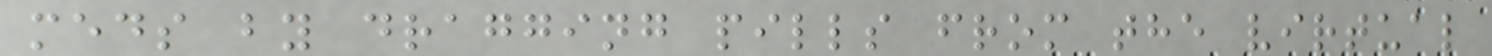meds by dragging pills from the virtual
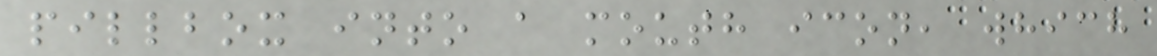pillbox into a mouth icon, which
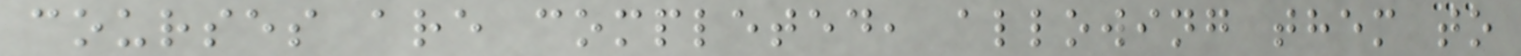courses are completed, allowing them to
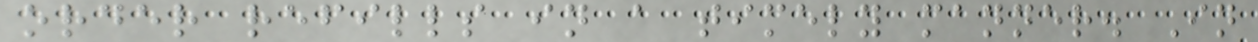order refills in a timely manner. In
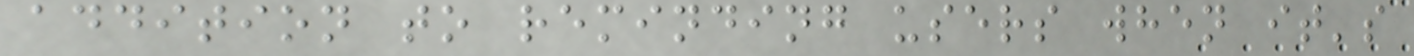addition to reminding users when it's
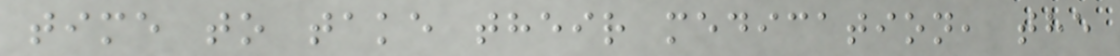time to take their medication, the
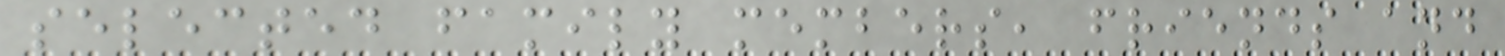selected family members, friends and
